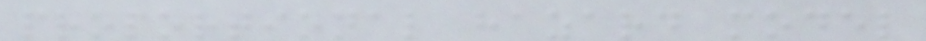proportional hazard model
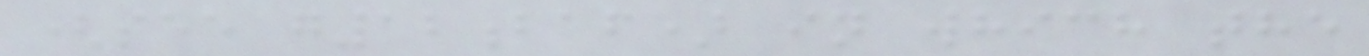(see g12baf) in which the
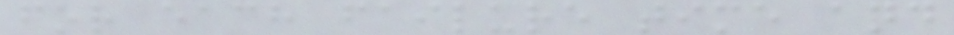for each failure time and
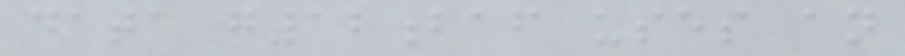data g12baf uses an
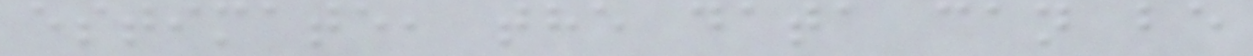estimate, the data can be
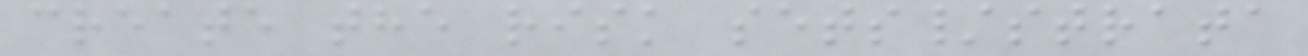create the risk sets/strata
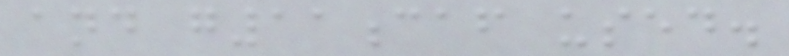and g11caf used.
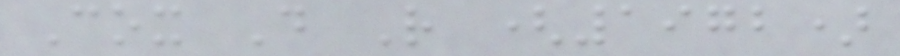Cox D R (1972)
